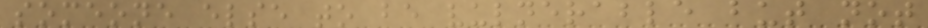someone else to be vulnerable but not
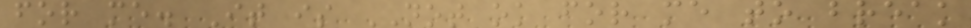for me. It is NOT ok for me to break
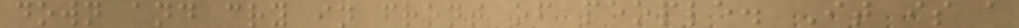down and cry in front of people. It is a
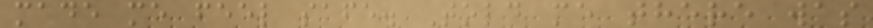made me feel safe. Told me there was
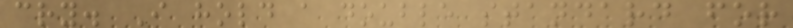cry. I hold a double standard for
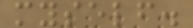myself.
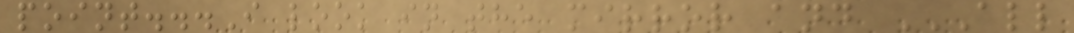point...I look in the mirror and ALL
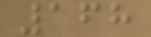168
